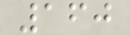160
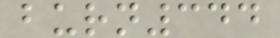burn344
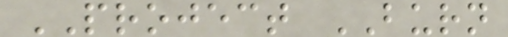PROJECT BURN
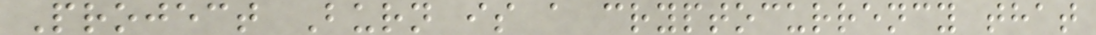Project Burn is a cryptocurrency that
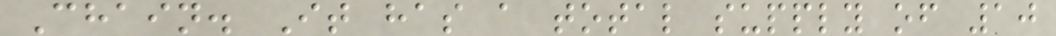Chain. It has a total supply of 10
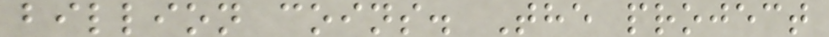billion coins. The project
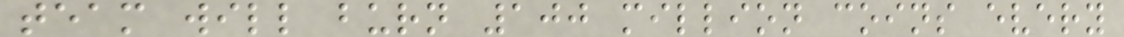team will burn 100 million coins every
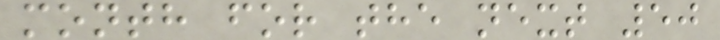month for the next 50
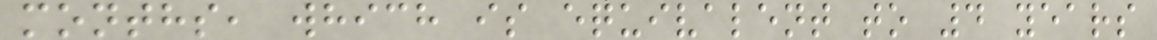months, which is equivalent to 4 years
